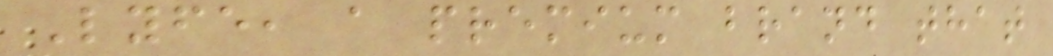Lyfe, a premium brand that
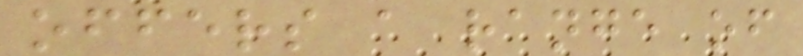offers a range of
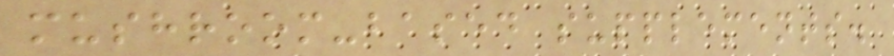mushroom-based supplements.
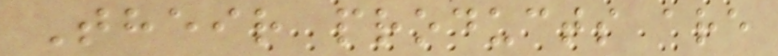Their products are
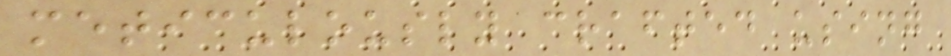meticulously crafted using
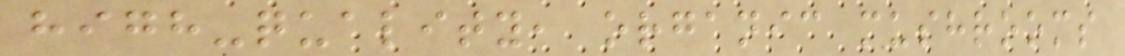high-quality, organic mushrooms
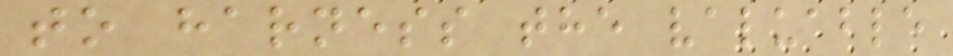to harness the valuable
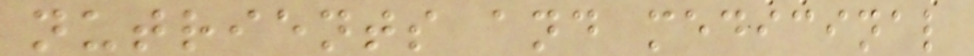nutrients and medicinal
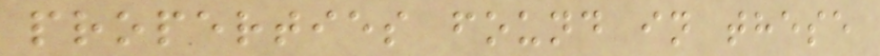properties found in these
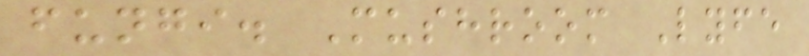fungi. Mushroom Lyfe
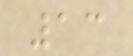13
